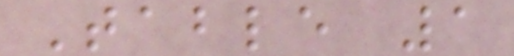Table 1
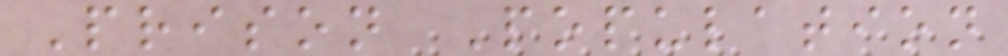Prison Population
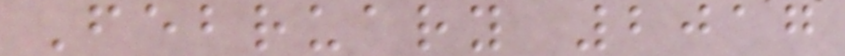February 2017
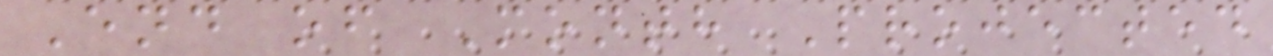End of Month Projected
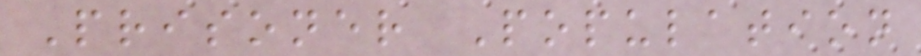Prisoner Population
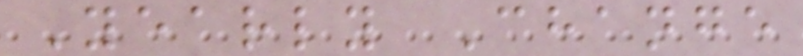Yearly Change
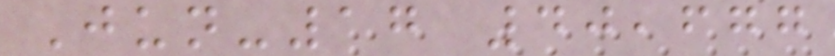Jun-17 40,677
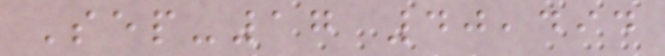Sep-17 40,494
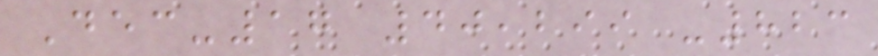Dec-17 40,299 -823
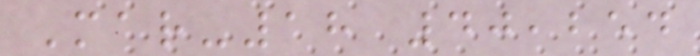Mar-18 40,254
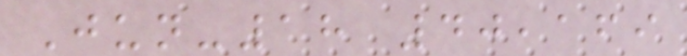Jun-18 40,169
